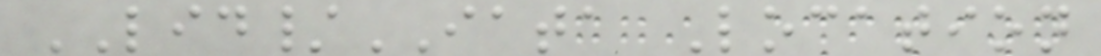LID/IATA Location
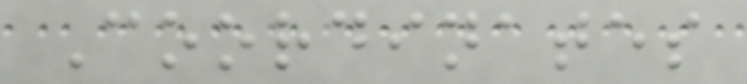Coordinates
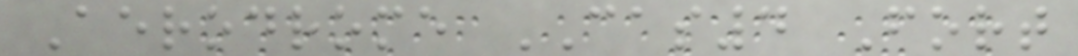Aerodrome CAS4 Fort
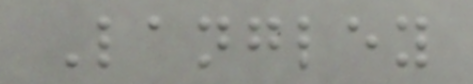Langley
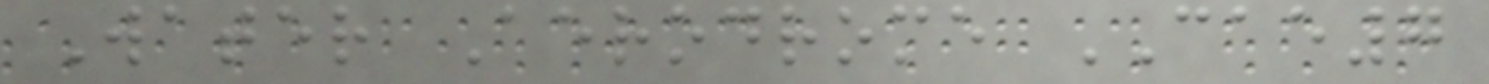Water Aerodrome CAE7
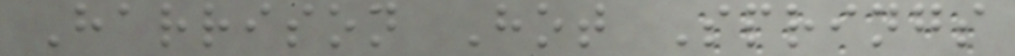Harrison Hot Springs
